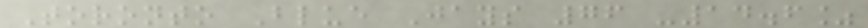Toronto Blue Jays 76 -14.6%
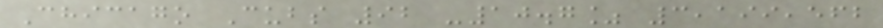Chicago Cubs 92 -10.7% 3,199,562
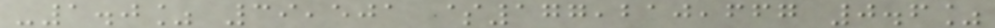-1.0% 39,501 $177,210,667 0.6%
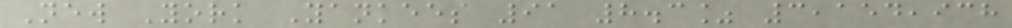New York Yankees 91 8.3% 3,154,938
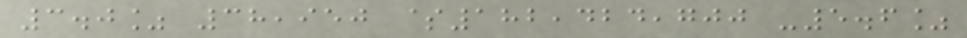3.0% 38,950 $182,424,700 -5.6%
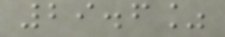29.6%
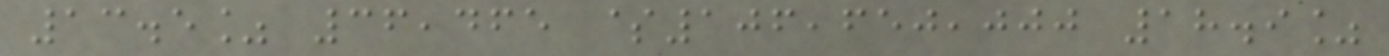13.5% 36,465 $106,650,000 18.9%
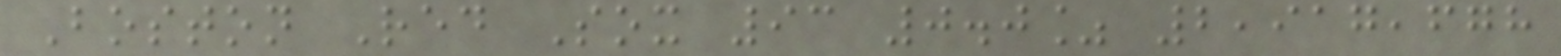Boston Red Sox 93 0.0% 2,917,678
